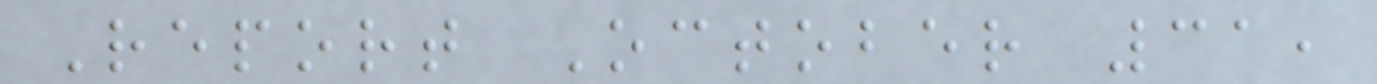Report October 31,
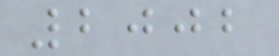2002
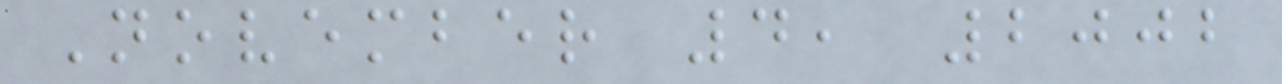November 4, 2002
